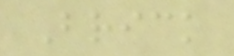Brick
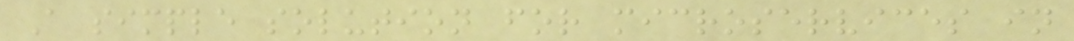A simple solution for microservices in
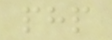php
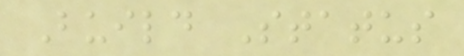Build Status
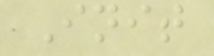Init
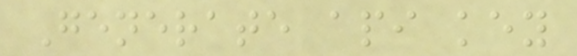Generate api key
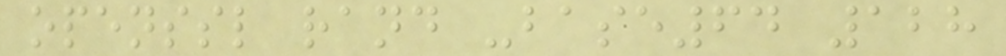openssl rand -base64 128
